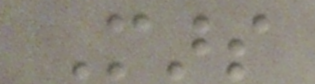Mars
